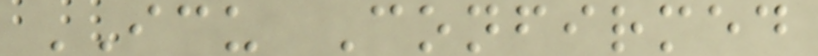ICU Confirmed
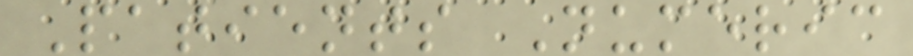Patients Numeric
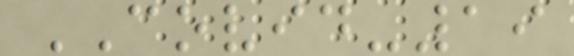COVID-19
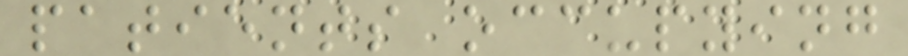patients occupying
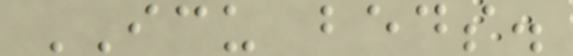ICU beds.
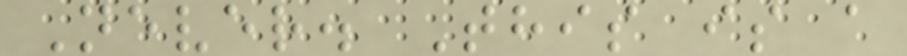Never. This is a
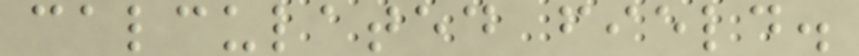calculated field.
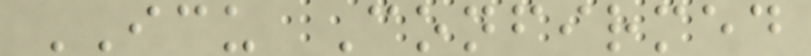ICU Confirmed
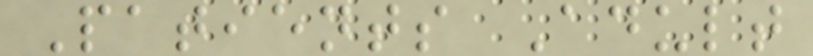Patients Adult
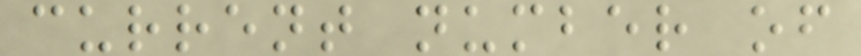current number of
